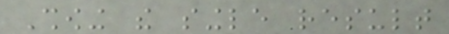Showing the single result
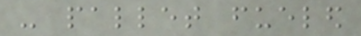- pallet fueled
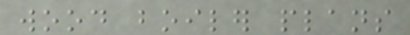wood boiler plans
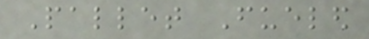Pallet Fueled
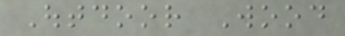Outdoor Wood
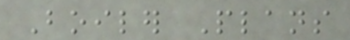Boiler Plans
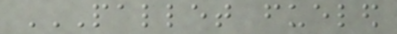PALLET FUELED
